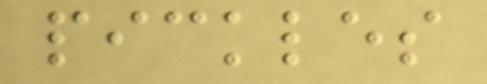pickles
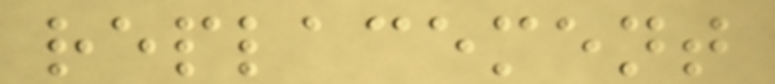replacement
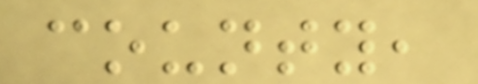county,
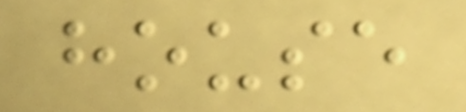house
